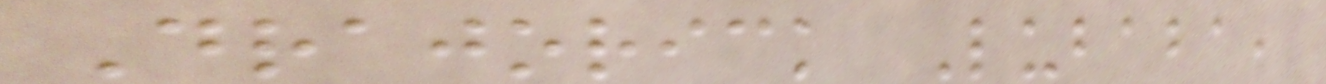Drajorick Lubaba,
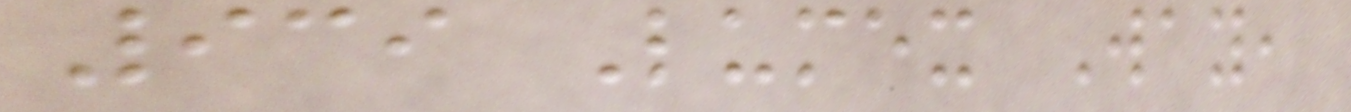939 Lumex Way,
